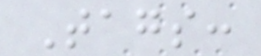Tags:
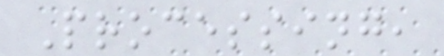Processing,
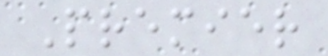Premier
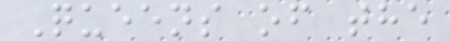Queens of the
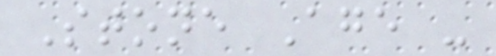Stone Age -
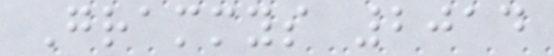Grammys 2014
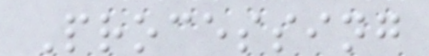Processing
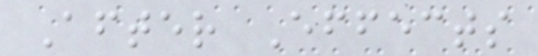After Effects
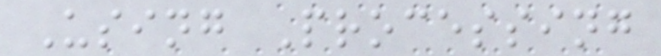Using Processing
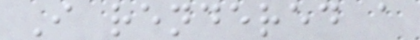I rendered a
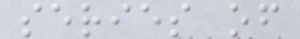series of
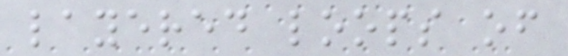layered loops of
